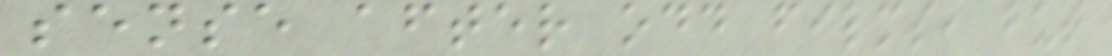sense after odd films, but
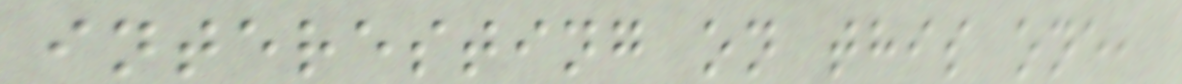interesting on this one,
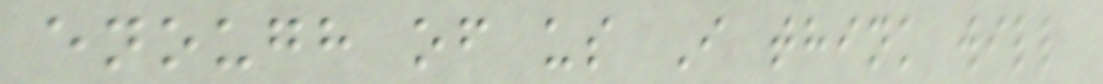enough of us I think will
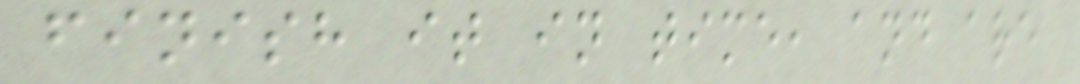finish it in time, and are
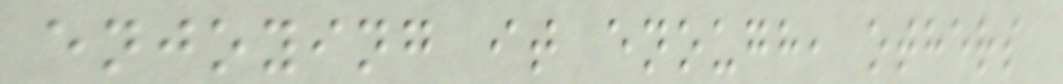enjoying it enough, others
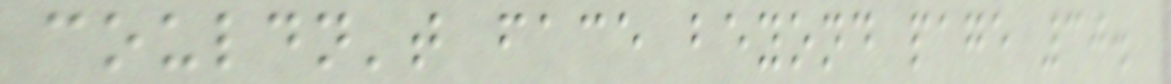couldn't face beyond page 30.
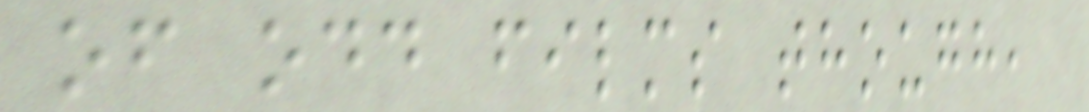of odd films though,
